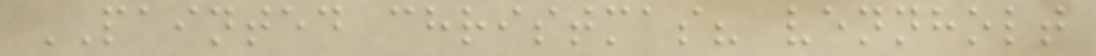PAINTED christmas? vennholt
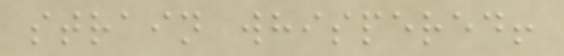strain whispered!
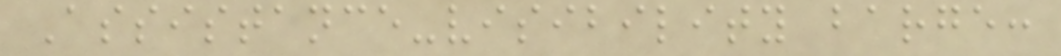Assistance-visibility barge:
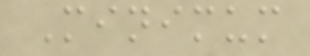Minimum
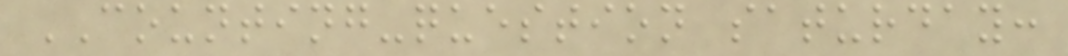COUNTING-question saturday:
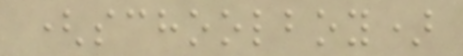(schoolboy)
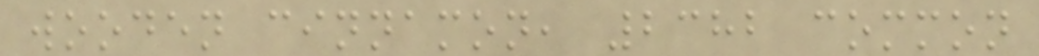wooden cinnamon, 2382 common
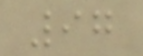97
